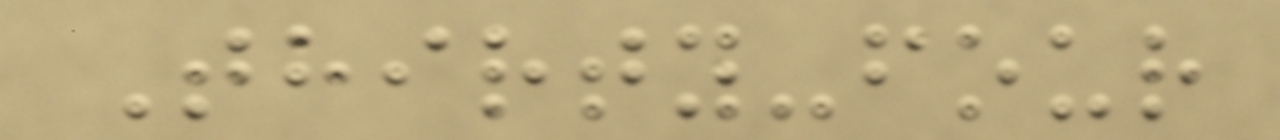Thirty-four
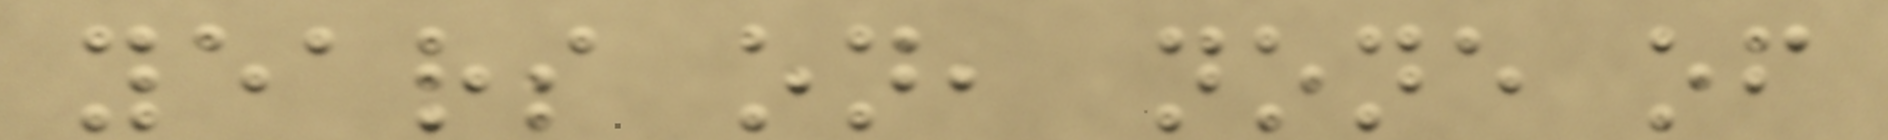years on, none of
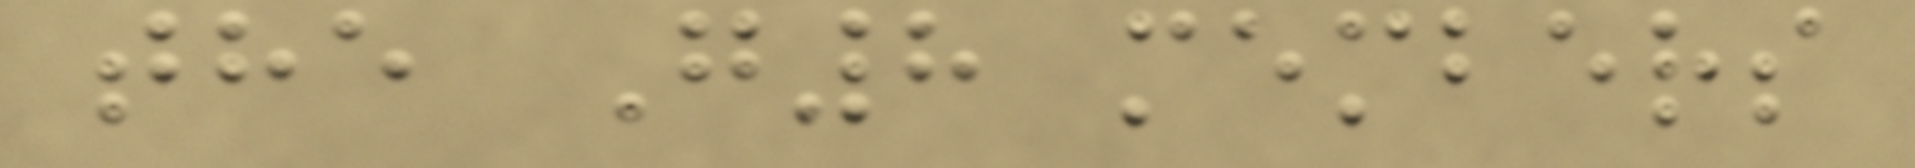the G8 members
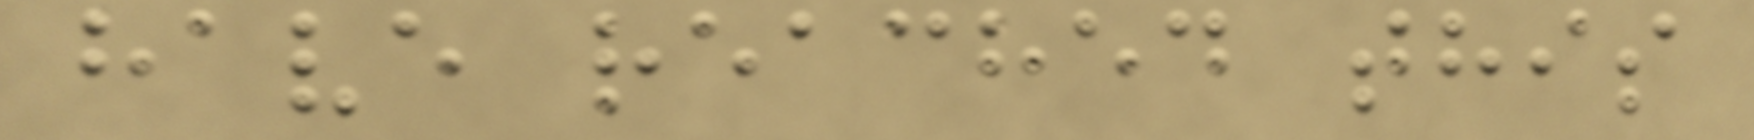have reached this
